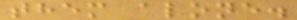them alone.
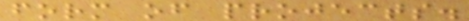form of projects.
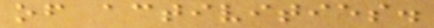of activities.
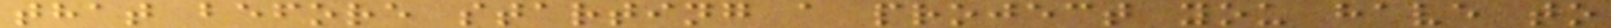that before starting a project you have to
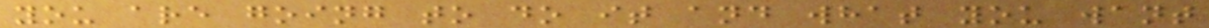you are going to do it and what you want
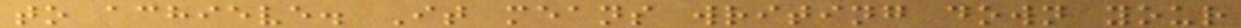to achieve. It means writing down your
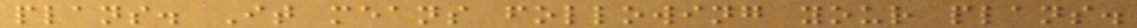plans. It means following your plans.
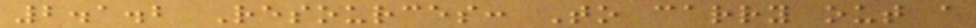2.1.2 Resources: To carry out a
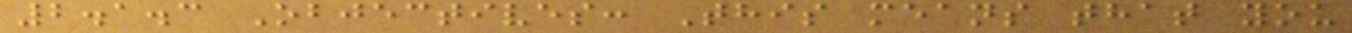2.1.3 Objectives: This means that you
